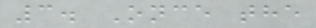3. Once the
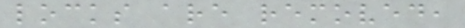locks are removed,
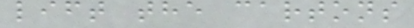lift the cartons
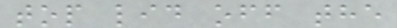top lid off the
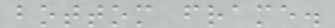bottom frame.
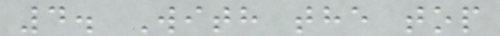4. With the top
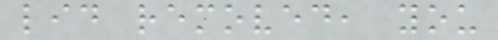lid removed, you
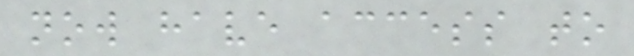now have access to
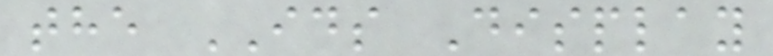the IDS Display
